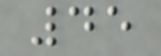45
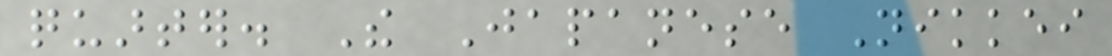quarter. The Japanese Nikkei
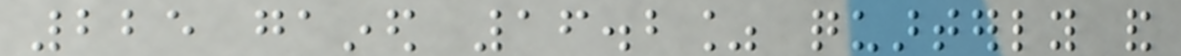225 gained 16.2% quarterly and
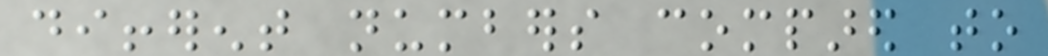different numbers compared to
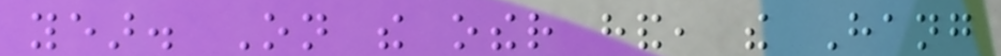year. On the other hand, the Hang
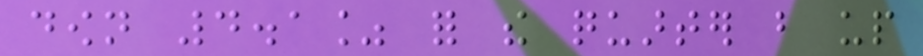down 4.1% for the quarter but up
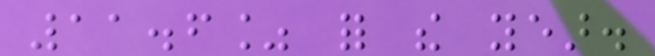11.6% for the year.
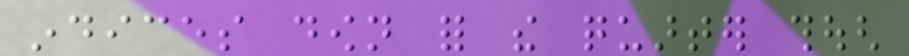indices down for the quarter though
